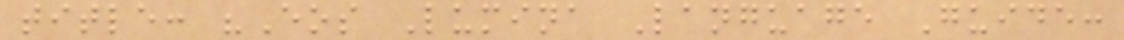title: "Eos Lumina Language Guide:
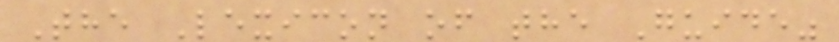The Lexicon of the Guide"
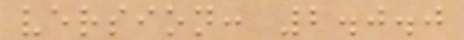version: 2.0.0
